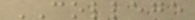COLLEGE
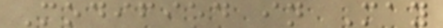Modified in May
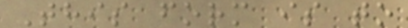This form is to
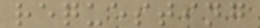requesting
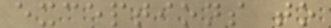exceptions to
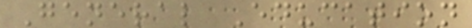General Education
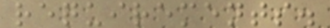requirements.
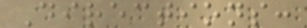Directions:
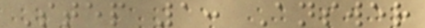Step 1: Answer
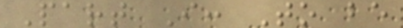Part I: To be
